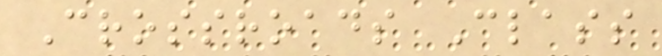Crossroads Class
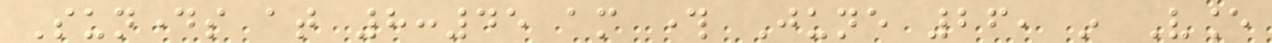Sundays at 8:45 am through June 26, in Vance
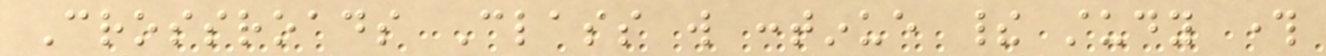Crossroads Class will continue their study through
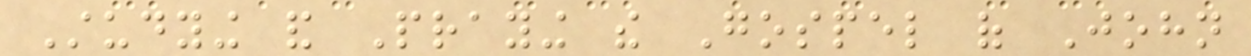Studying and Praying the Gospel of John
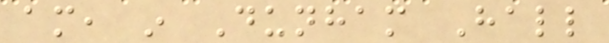am, in Dunham Hall
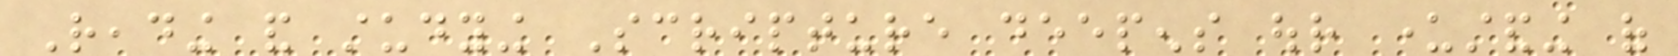Reading and studying Scripture deepens our understanding of
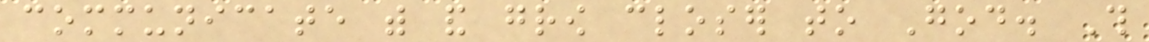communicate with and grow closer to God. This
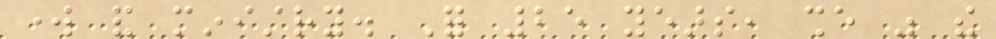work and ministry. For 25 years, she was the
